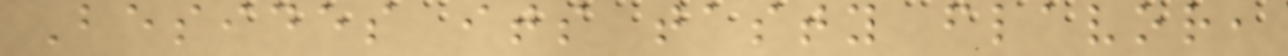Besides its tasty flavor,
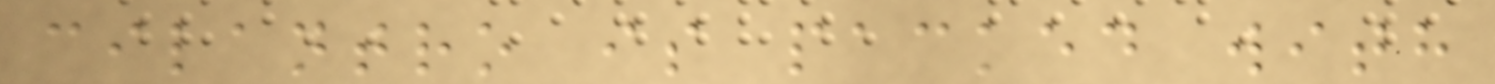cilantro is packed with
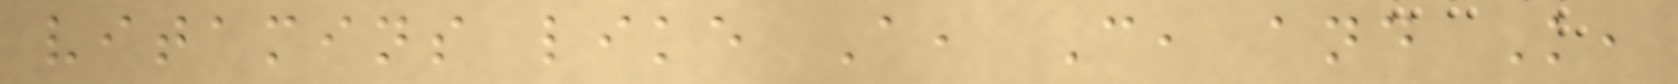vitamins like A, C, and K,
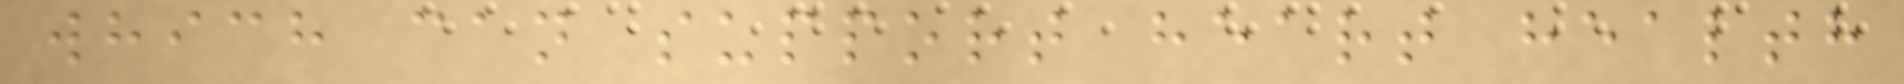which can support heart health
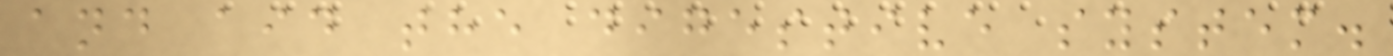and aid the digestive system.
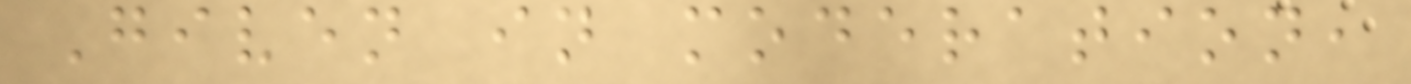Given in moderation,
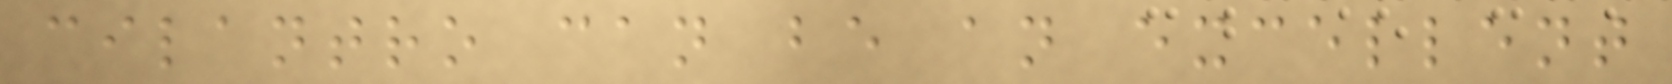cilantro can be an excellent
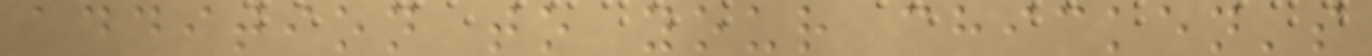addition to your chicken's
